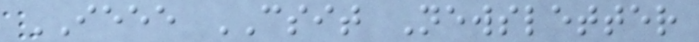IEEE CSIT Newsletter
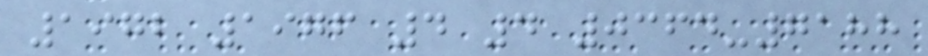1972 1976 4 4 0364-7188
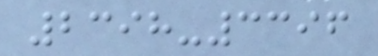2398-3396
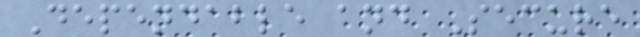Dependable and Secure
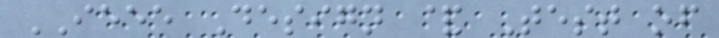IEEE Design & Test of
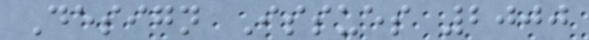Design Issues 2000
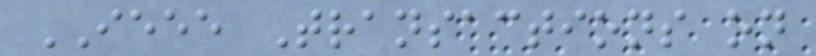IEEE Transactions on
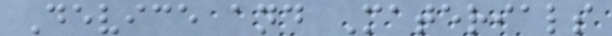Device and Materials
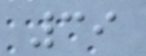39
